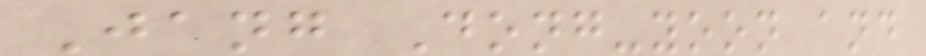Jang Dong-yoon and
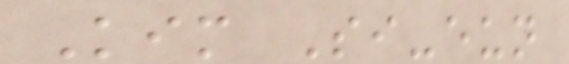Kim Si-eun
